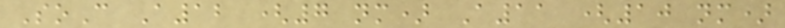SoC A12 (7 nm) A11 (10 nm)
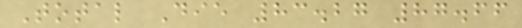Total Die 83.27 87.66
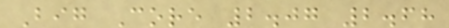Big Core 2.07 2.68
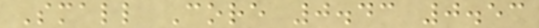Small Core 0.43 0.53
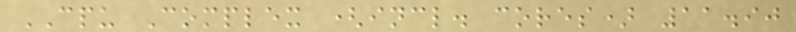CPU Complex (incl. cores) 11.90
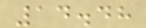14.48
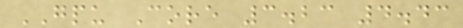GPU Core 3.23 4.43
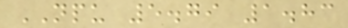NPU 5.79 1.83
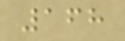168
